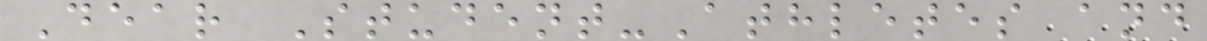Dear Student-Athletes and
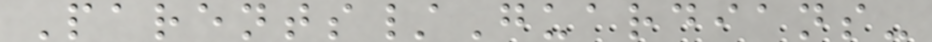Parents/Guardians-
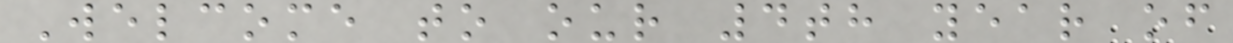Welcome to our 4th year of
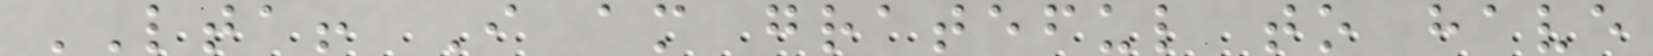LTA! I am grateful to have
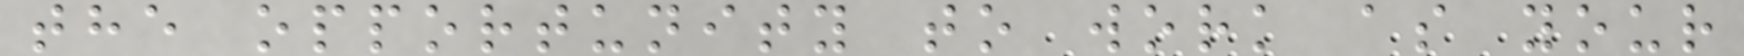the opportunity to work as your
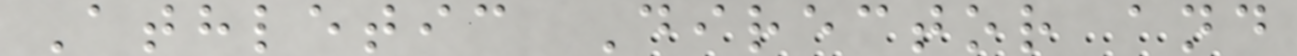Athletic Director and
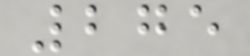275
